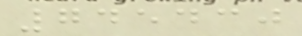745430
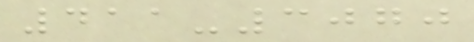411-3070
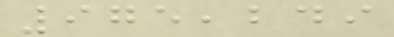975,249
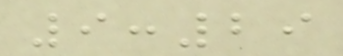9:29
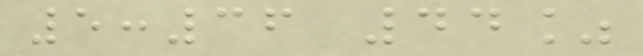5:36 44%
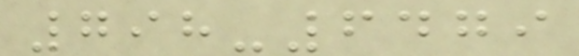798-6479
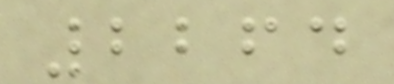2264
